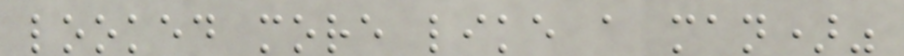looked more like a man)"
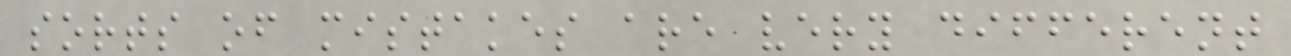sorts of mistakes are very different
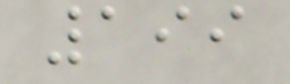199
